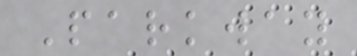Parkway
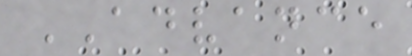ADVANCE
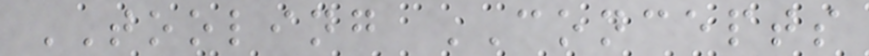TOOLING CONCEPTS
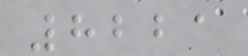8221
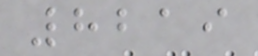8219
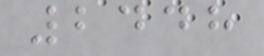2448
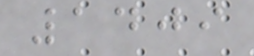1409
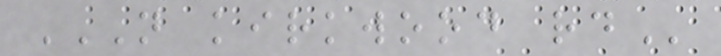N KIRKWOOD RD
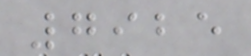7925
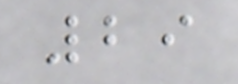29
